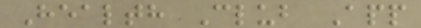Health Club App
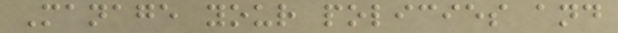Manage your policies and
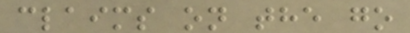claims on the go
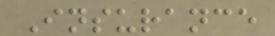Insurance
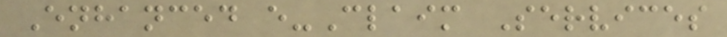Enhanced e-Claim Services
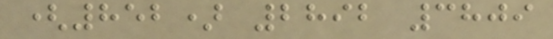(852) 2892 3809
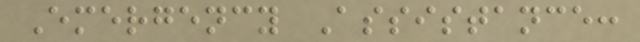Emergency Assistance:
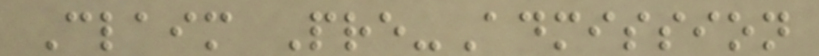Claim Pre-Admission
